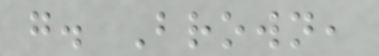g. Brown,
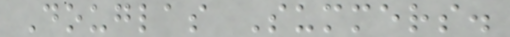Douglas Summers.
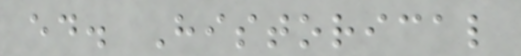ed. Historical
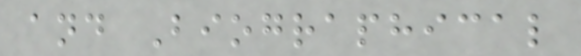and Biographical
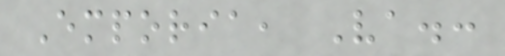Emporia, Va.:
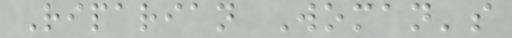Riparian Woman's
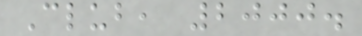Club, 2000.
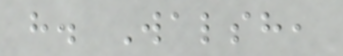h. Walsh,
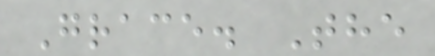Grace. The
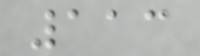113
